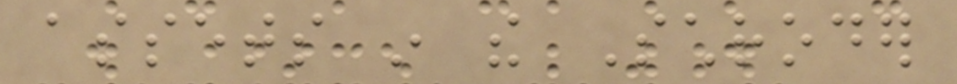assets in the Schroder
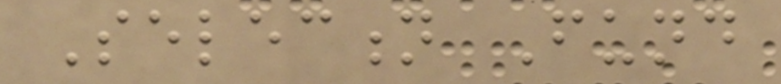Selection Fund
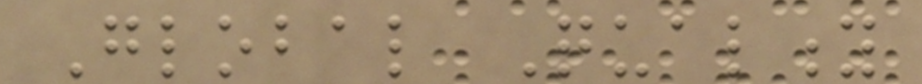Global Quality
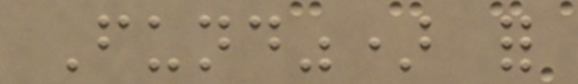Fund") for
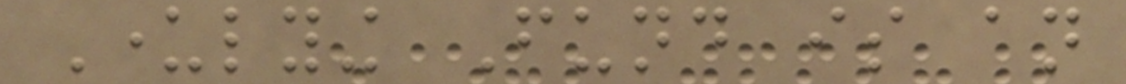Underlying Fund is an
